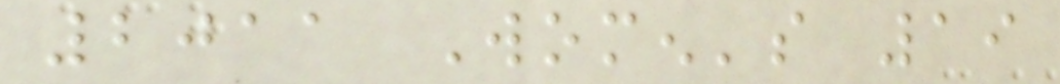2011 Women's 19
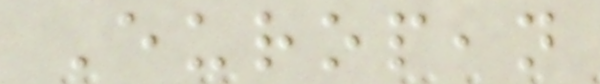European
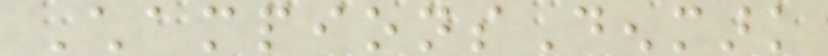ChampionsDenmark
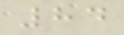84
